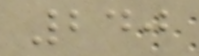240
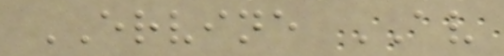ERVINE AV
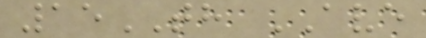15TH AVE
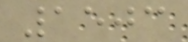1503
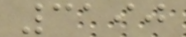3190
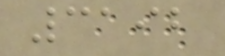3192
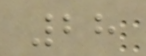28
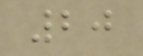20
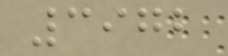3972
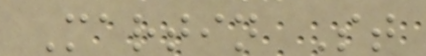Martin St
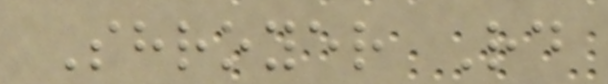Shroyer Rd
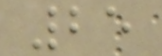25
